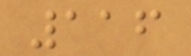116
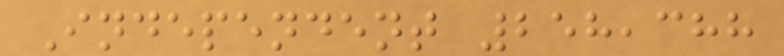Independent 258,388
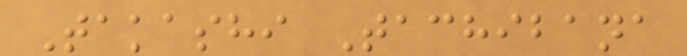Takashi Tachibana
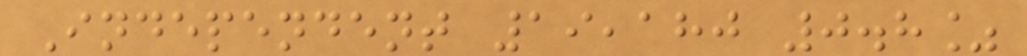Independent 19,180 0.8%
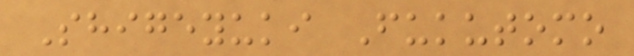Shigeyuki Fukutomo
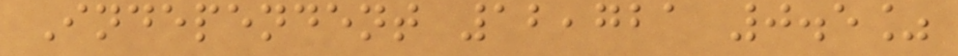Independent 12,721 0.5%
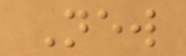New
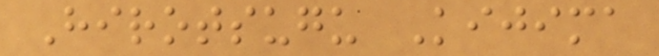Hirotsugu Kijima
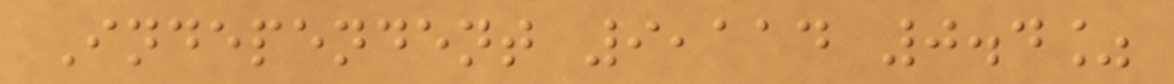Independent 9,114 0.4%
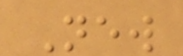New
